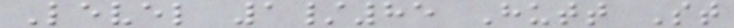Level 1/85 Hutt St
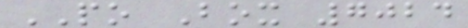PO Box 7024
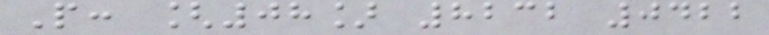P: [08] 8232 0422
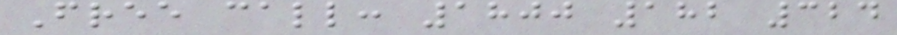Free call: 1800 182 324
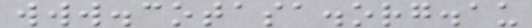www.cotasa.org.au
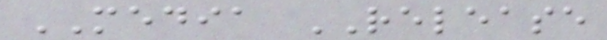MEDIA RELEASE
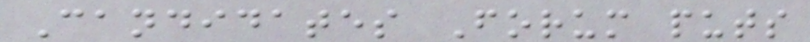Candidates Forum puts
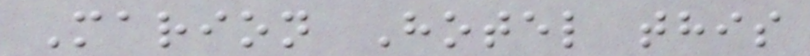Marion Hotel this
